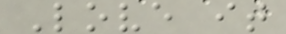Love it
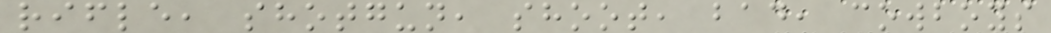rifle, shotgun, shoot, bad, cowboys
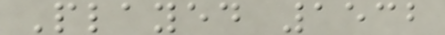Played 1532
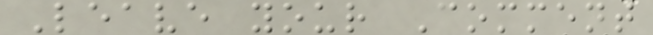Leave your Comment
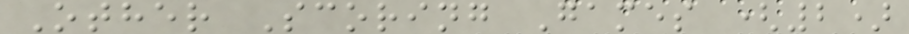Other Scoring Games (2)
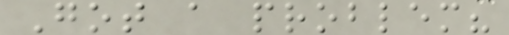Got a problem?
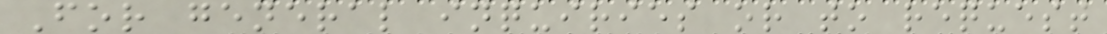For general inquiries or to request
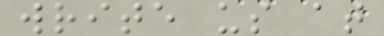write us at
